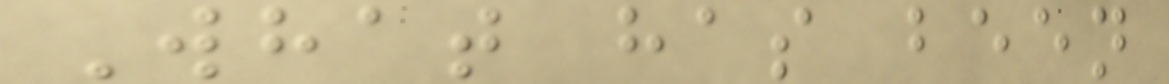What has been
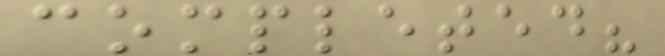completed?
